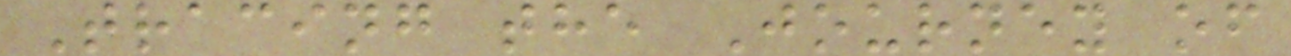Tracing the Journey of
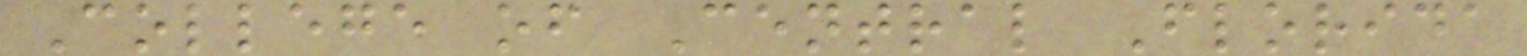College of Central Florida
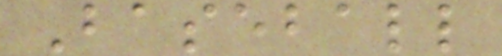Baseball
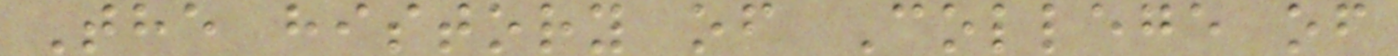The history of College of
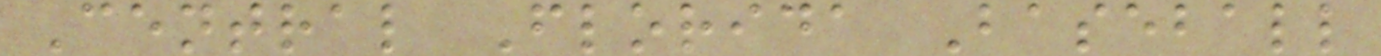Central Florida Baseball
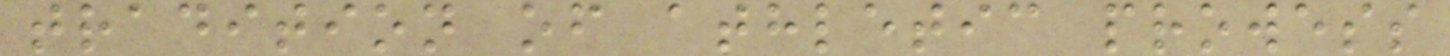tradition of athletic prowess
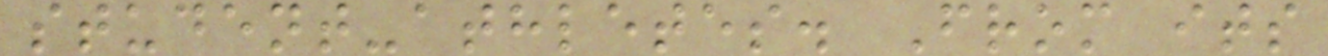student-athletes. From its
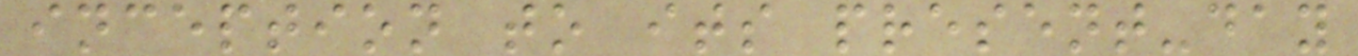inception to its present-day
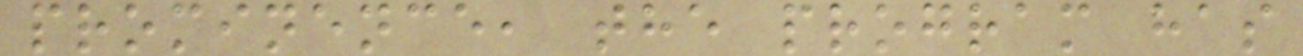prominence, the program has
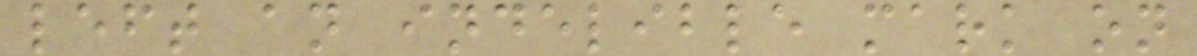left an indelible mark on
